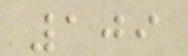109
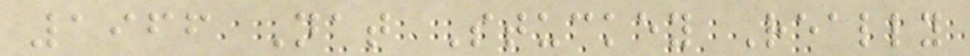1966 Nat Stuckey Really
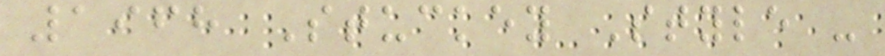1968 Stuckey Style -
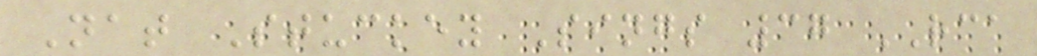Nat Stuckey Sings 37 RCA
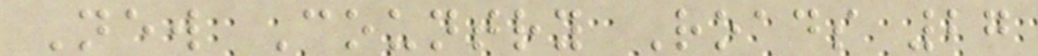New Country Roads 27
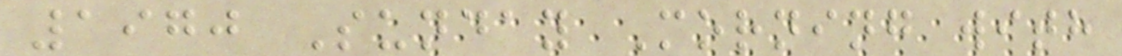1970 Sunday Morning with
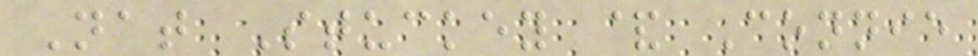Nat Stuckey & Connie
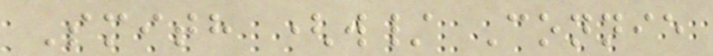Smith (w/ Connie
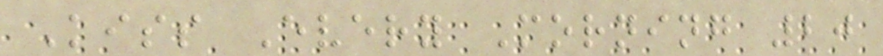Kiss Every Morning 20
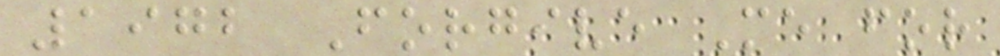1972 Forgive Me for
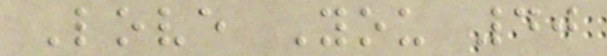Love You 40
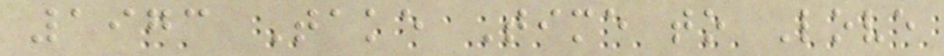1973 Take Time to Love
